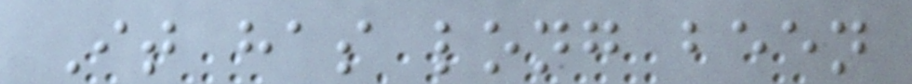It has long been
